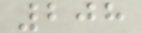208
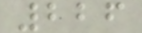226
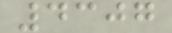4307
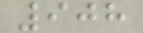908
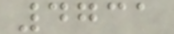4731
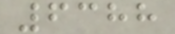6388
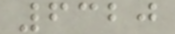6320
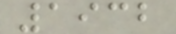1932
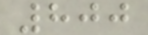800
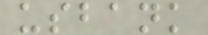usbank
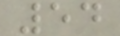54
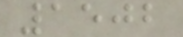1502
